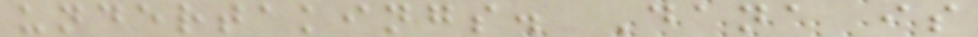undertakings. Dana is
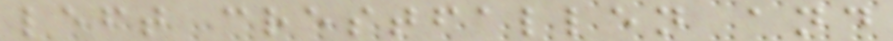left crestfallen and
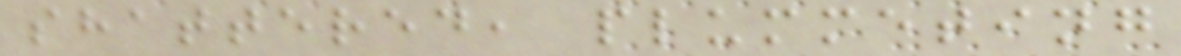shattered, plummeting
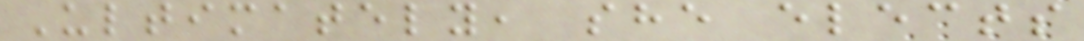Ultimately, she elects
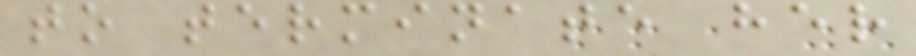to terminate her
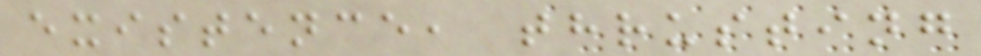existence, thrusting
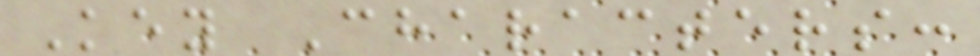Key Characters:
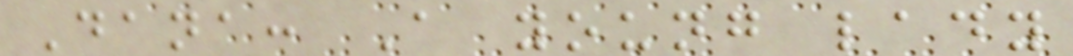Dana: A young lady
